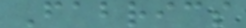Fabrics
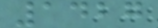1427
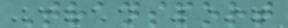Transport
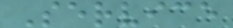Service
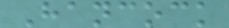Hancock
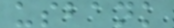usbank
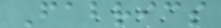Fabrics
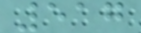517
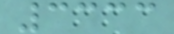3333
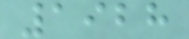1928
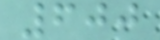600
